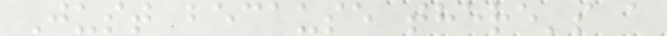Just because there's a
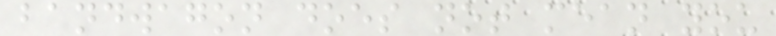bandwagon does not mean you
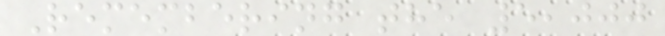Remembering the 5,000
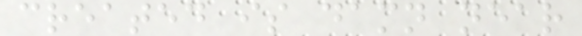created is damn near
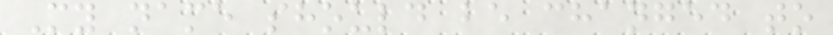My name should be changed to
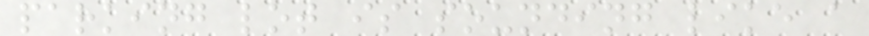parking lot is sounding like a
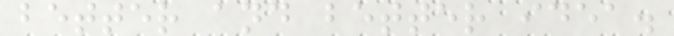better and better idea.
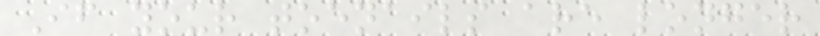If your toenails are longer
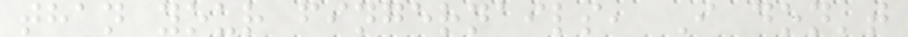than your fingernails, I don't
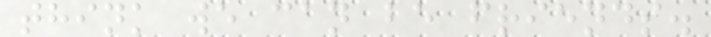think we can be friends.
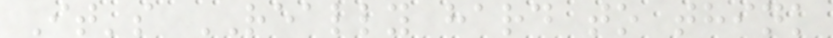It's REALLY hard to think
